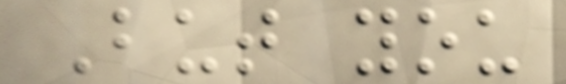But you
